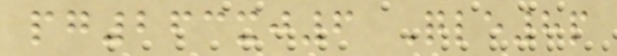pg263xj6 Qle8p
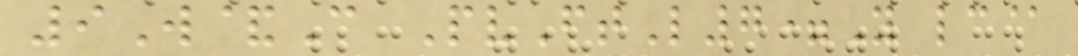9W&C PvFtL7=Y lc@
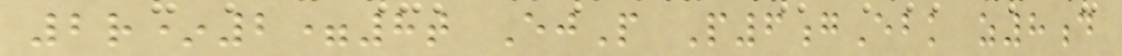2r*2=8t EjP P6gEbk z8d
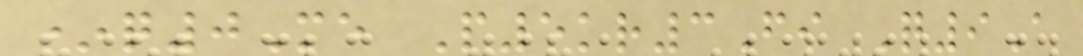*q0Me P5kr3Fi Q9A
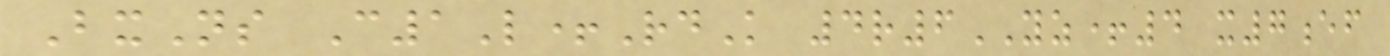BxNs C1L+RdK 4r6YZ+4 x7ef
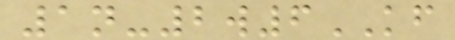1n-2w6KF
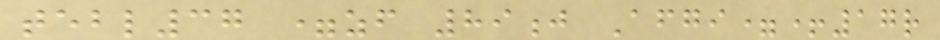tebl37 =zf 89j Afgi=+17r
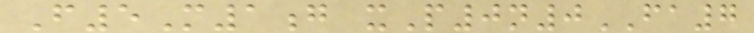F5M1g xP0n0FA7
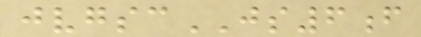jvgscJS6f
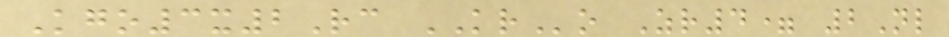Kgo3x2Rc KRo Zr4= 2Nl
